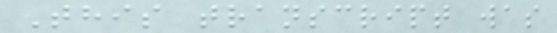This transcript was
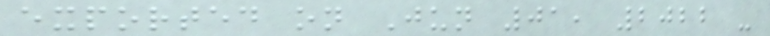exported on Jun 01, 2022 -
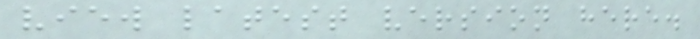view latest version here.
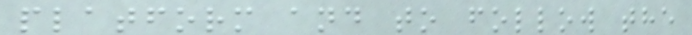platform and to follow the
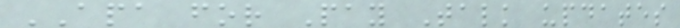APA for Pay Talk updates
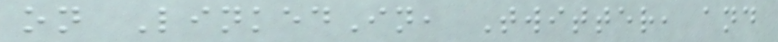on LinkedIn, Twitter, and
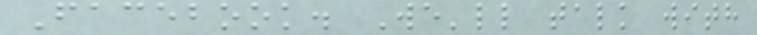Facebook. We'll talk with
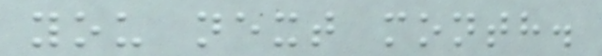you next month.
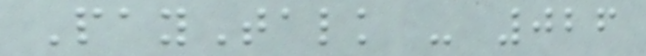PayTalk - 026
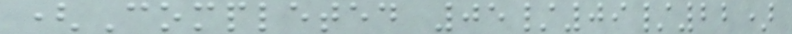(Completed 05/09/22)
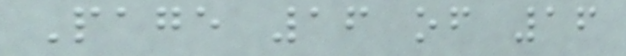Page 16 of 16
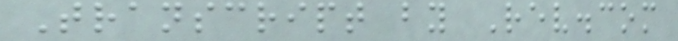Transcript by Rev.com
